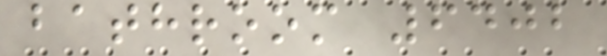bathroom 6402
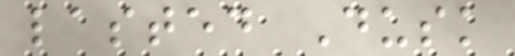lasted Dusk
